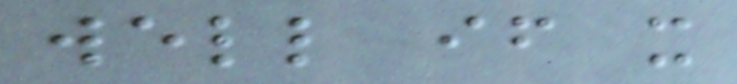well if it
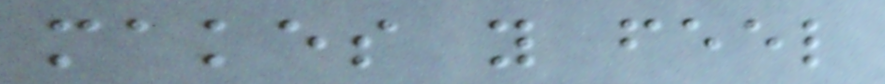makes you feel
